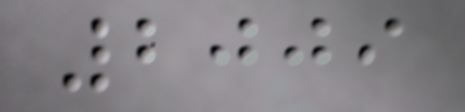2009
